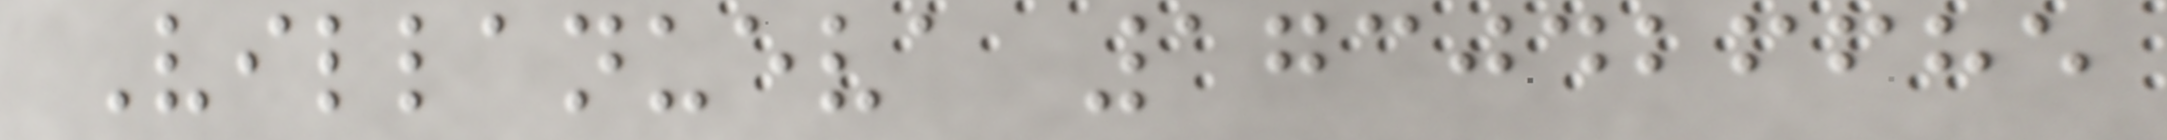Villanueva 1730426685
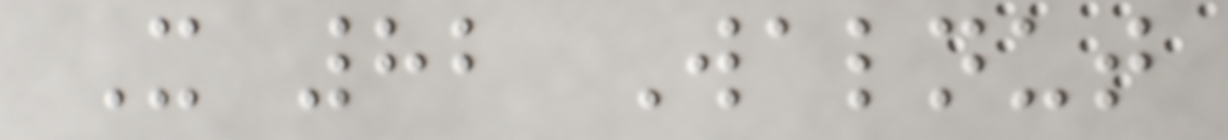X 82 Walnut
